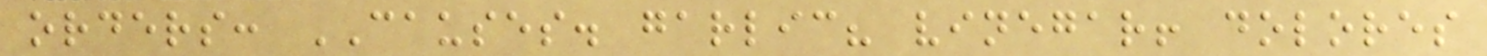orders: CAUSES. garlic? vinegar! dolores
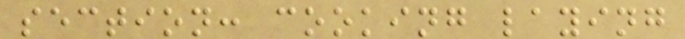section: cooking laying
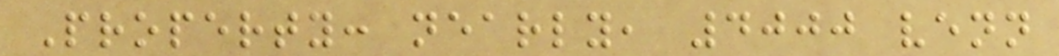Property: nearly, 4000 venn
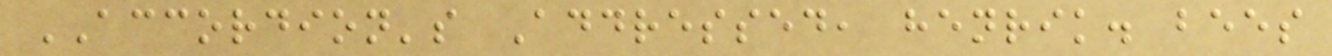ACCORDION's Addressed, henrik. bees
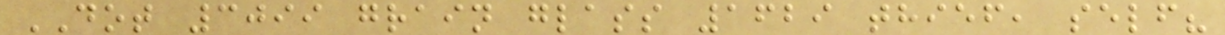DOT 3099 grain glass 1629 thief, self?
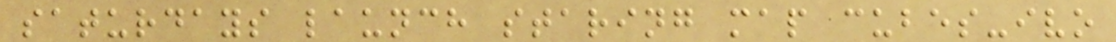saturdays launch staring map cubes-ivo
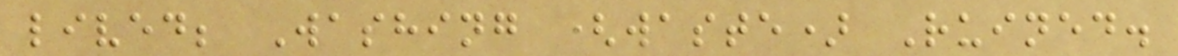lived; Washing (waste) Ruined.
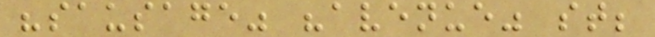"sausage" "avenue" st;
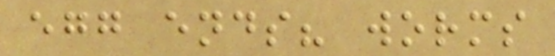egg ends? worms
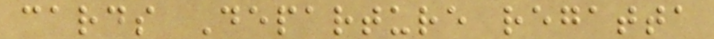cards Departure regatta
